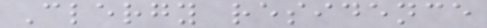Clergy residence
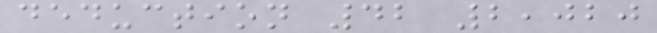deduction 42 2,020
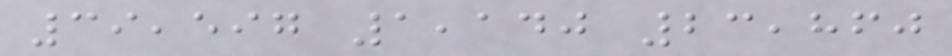39,597 1,140 23,860
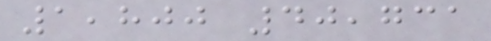1,800 40,731
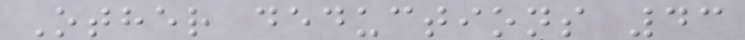Other deductions 43
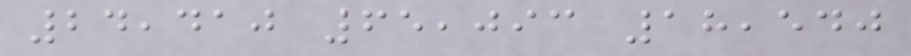24,410 65,093 18,540
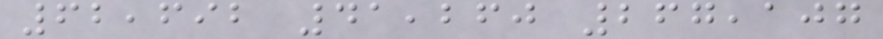62,692 41,260 267,107
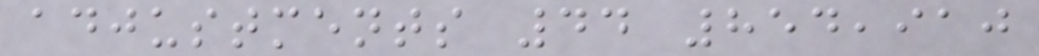adjustments 44 854,910
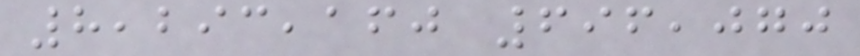8,293,160 696,070
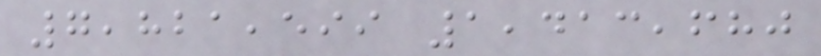7,821,599 1,413,680
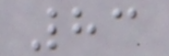83
